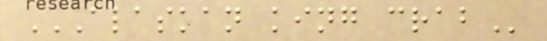ALASKAN KING CRAB
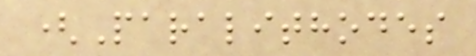(Paralithodes
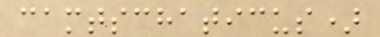camtschaticus)
